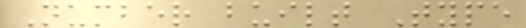Number built Type
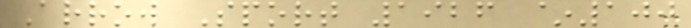Arrow Sport 1926 ~100
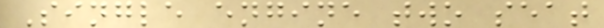Single engine two seat
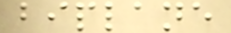biplane
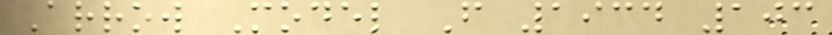Arrow Model F 1934 103
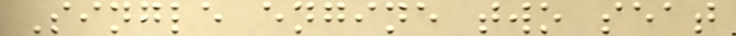Single engine two seat
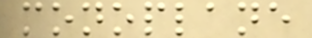monoplane
